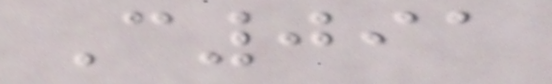C091
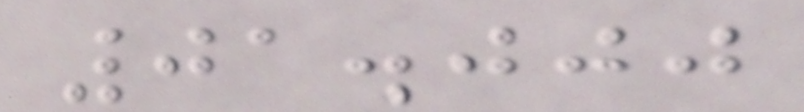01.000
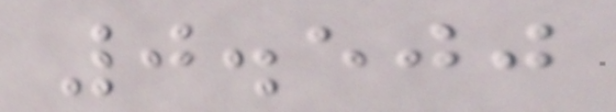0.500
